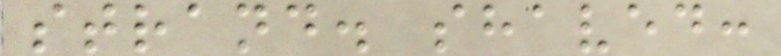strand. shaved:
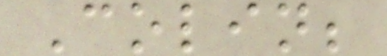Colin;
